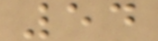54
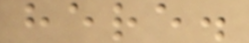here.
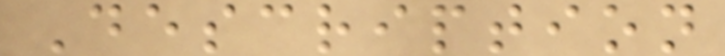Description
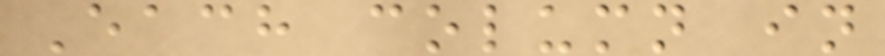Each column in
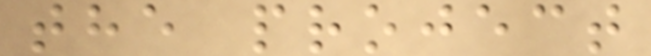the project
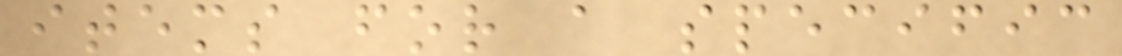items for a specific
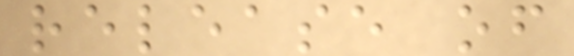release of
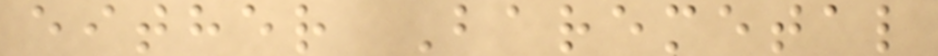either Baremetal
